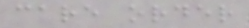care order
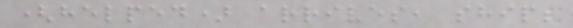(helped) arrives, ship;
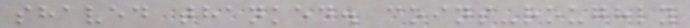shaved thanked. coins-roughly
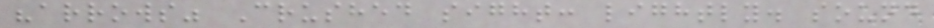"arrows" Crushed sight: lightly. sound
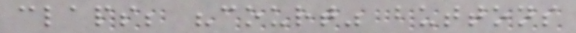claps; "court" buttons
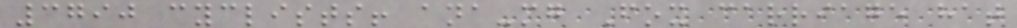3790 cyclists! ana-mg Fox carriage hat
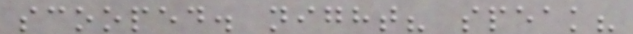scooped. night? speak?
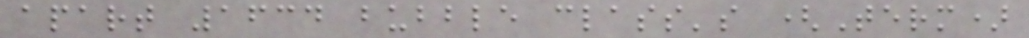apart 1634 bubble class's (Term)
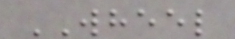WHEEL
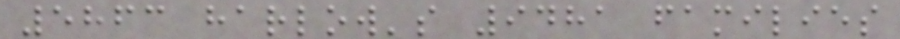5863 harlow's 9481 families
